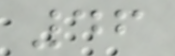46
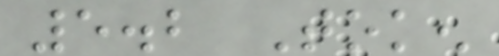5.2 Token
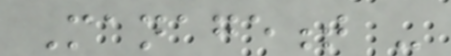Management -
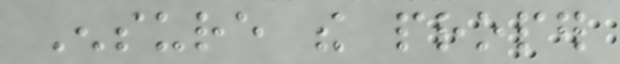Ensure the proper
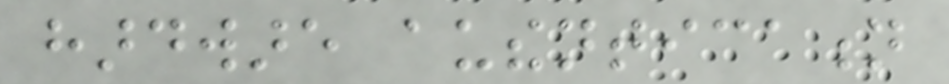hardware authentication
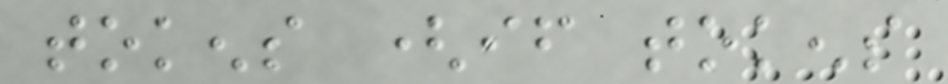tokens (if tokens
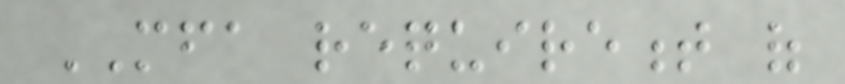MFA requirement of
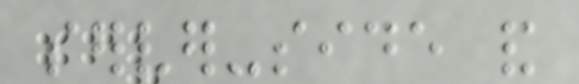server-side and
